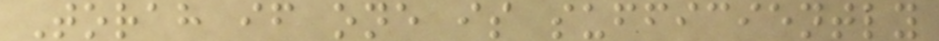Torah if one is sufficiently
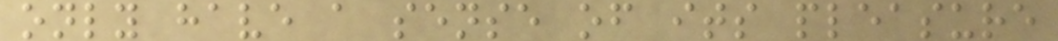only have a sense of its pleasure
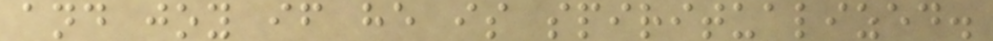and joy if he is spiritualized.
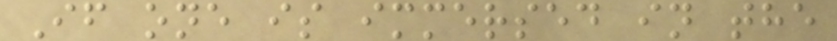If one is immersed in the
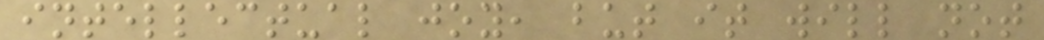intellectual joy, but it will not
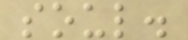soul.
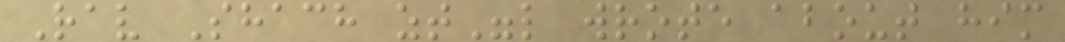Rav Shach zt"l wrote about him
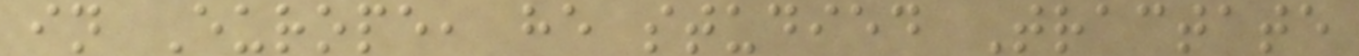in Europe, he studied Tractate
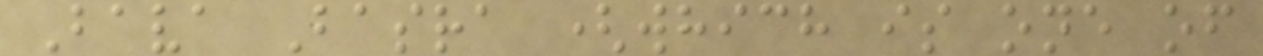Bava Basra (which is one of
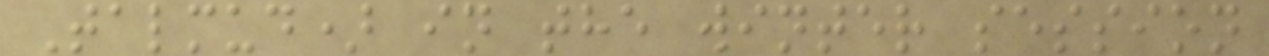Talmud) in the winter session
